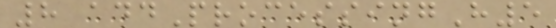8 addProcessingH5
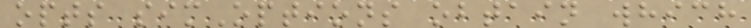opts simOptions obtain which
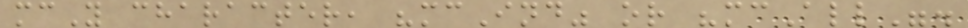mcY character, "mcInd" or "mcAll".
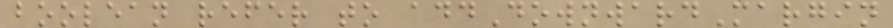boolean refer to addDownwardMargin
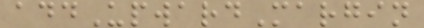addUpwardMargin
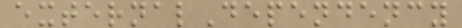externalDependency
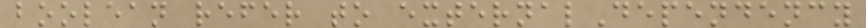boolean refer to externalDependency
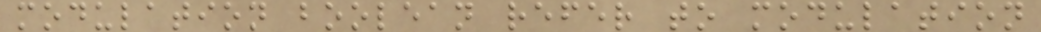modulation boolean refer to modulation
